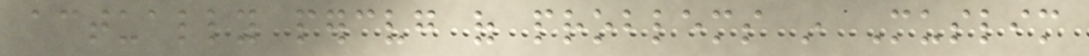actually perceiving of problems in Muslim
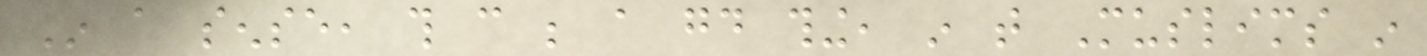In a sense, this can be a good thing, in that Muslims in
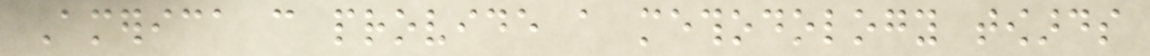America can provide a methodology towards
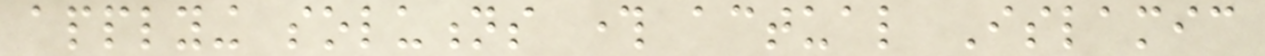applying solutions through actual Islamic
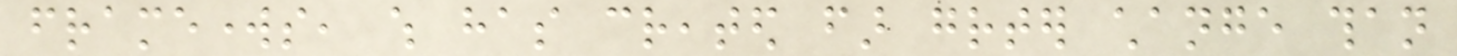frameworks, which has created far greater change than
